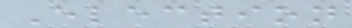Election
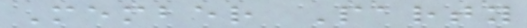Member Party
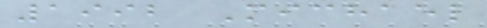1992 Michael
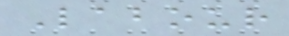Labour
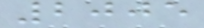2005
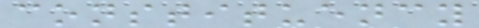constituency
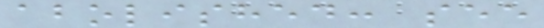abolished: see
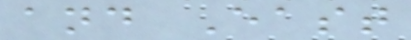and East
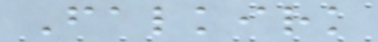Falkirk
